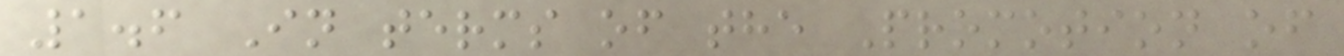1.6 In terms of the Promotion of
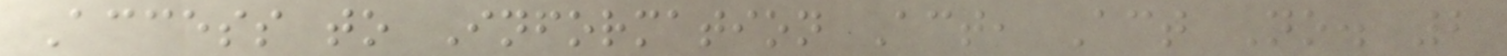Access to Information Act, Act No. 2
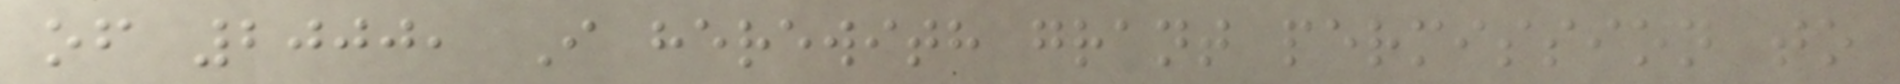of 2000, I herewith grant permission to
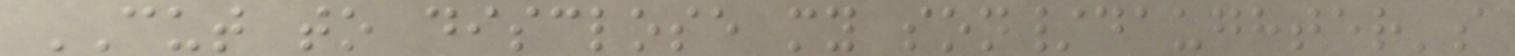CUT to disclose my son/daughter's
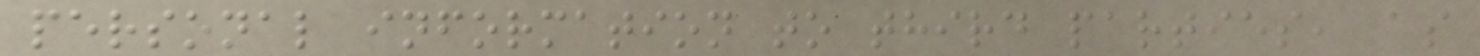personal information to third parties, as
